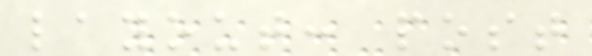layout: post
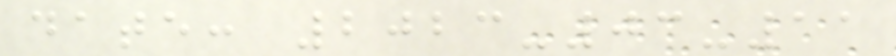date: 2023-03-11
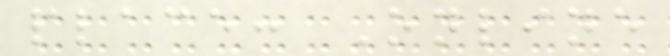place: Online
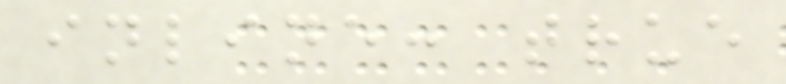inline: true
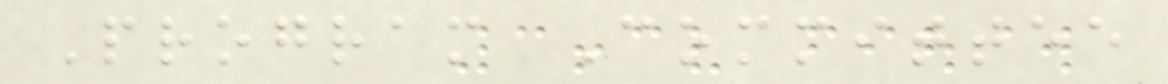Program Committee
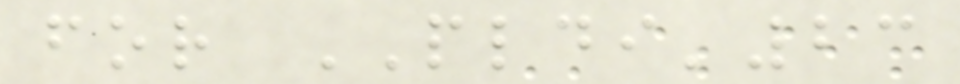for PLDI'23
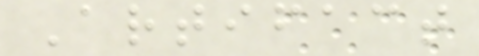Artifact
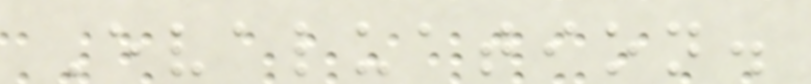Evaluation.
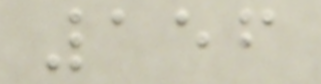156
